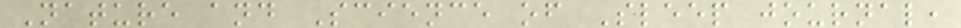Nature and Science of Sleep journal,
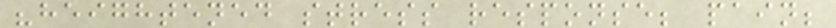"heightened stress response; pain;
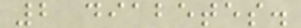2 diabetes.
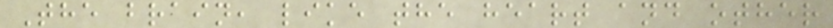The brain, like the heart and other
